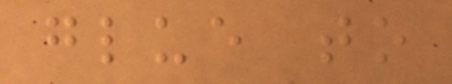glue to
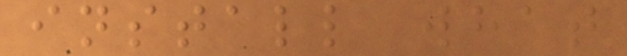install what
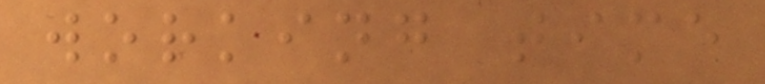working time
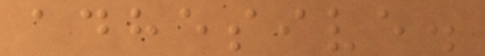adhesive.
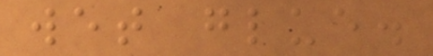wet glue.
